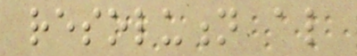resolution also
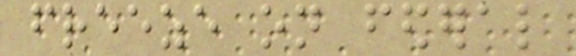freeze on federal
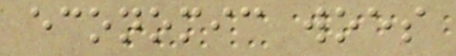economic woes
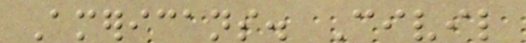Americans. Civil
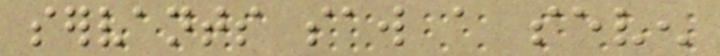servants saw a seven
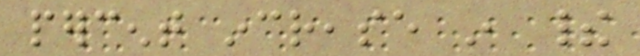percent increase in their
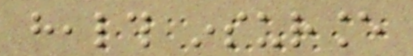health insurance
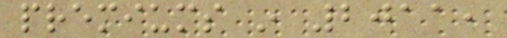premiums in 2011,
